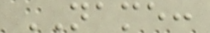NAME:
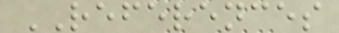REFERENCES
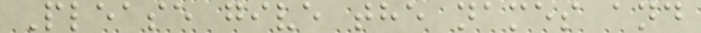Please give the names and
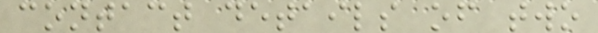contact details of two
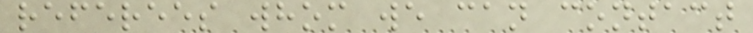referees whom we can contact
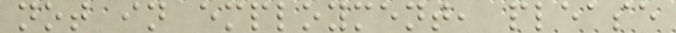not in employment, please
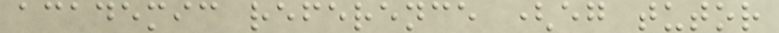academic reference (eg tutor
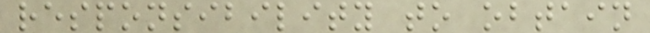responsibility to obtain
